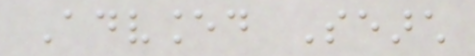Advanced Search
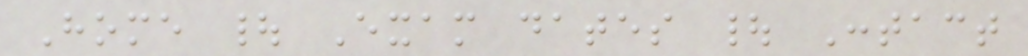Home | Exam dates | Contact
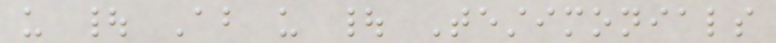us | About us | Testimonials
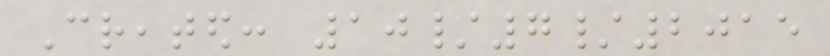Created: 10/7/2015
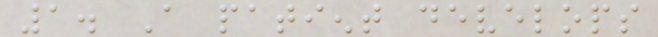1. A patient develops
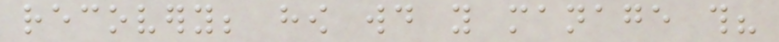recovery; how would you manage this?
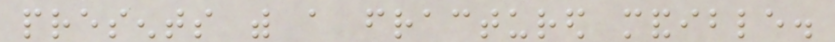presents with a fractured mandible.
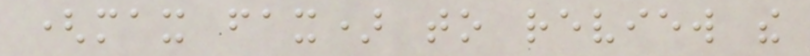(max fax) to review the
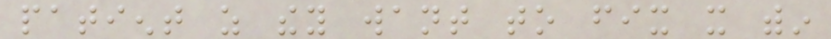patient as they want to fix it within
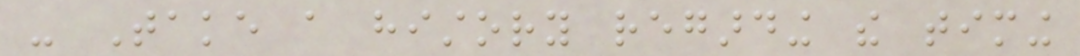- Take a history regarding the timing
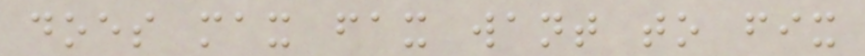does max fax want to fix
